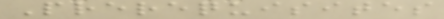Prerequisites
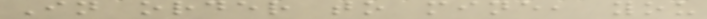In order to mine, you
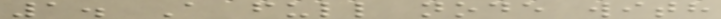1. A full node with
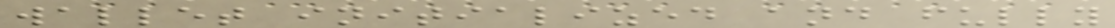wallet initialized and fully
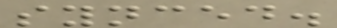synced.
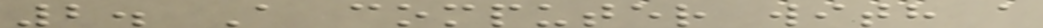2. A computer with a
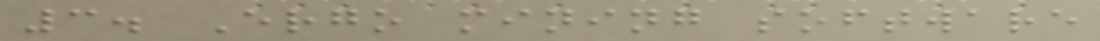3. Ergo mining software
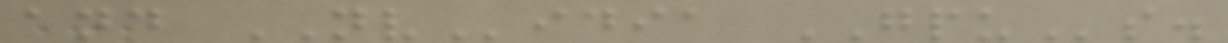and NVidia GPUs.
